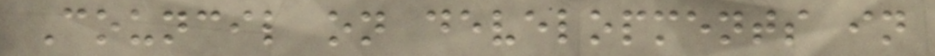Council on developments in
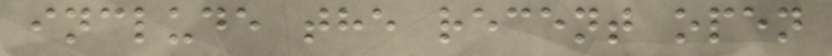include the recent open
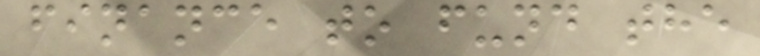finance to fund the
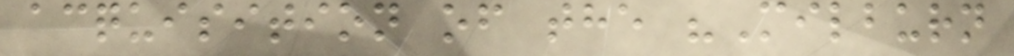acquisition of the "Milburn
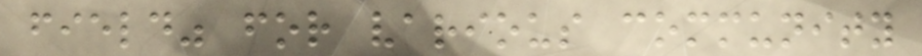field" for various community
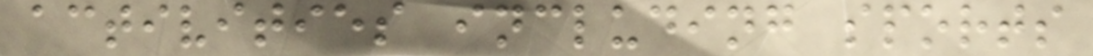activities including sports
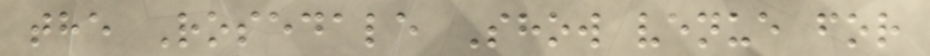the Rosedale Show venue for
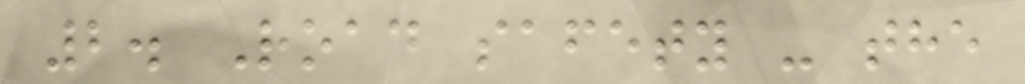2. Road safety - the
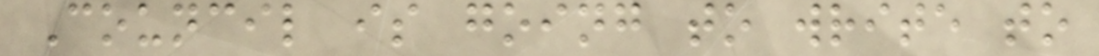Council is going to write to
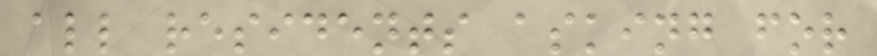all residents asking for
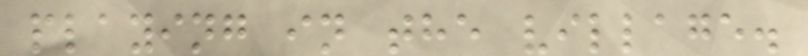playing in the village.
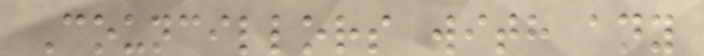Councillors with any
